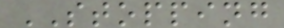STOPPING
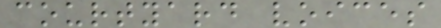courtyard voices
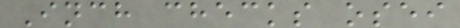Inch checks osei
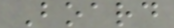Board
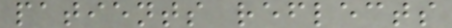patients reflects
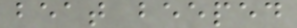beat beeped
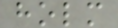holm
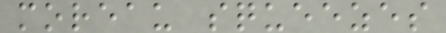moreau squeezes
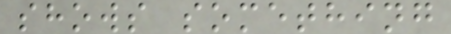shows something
